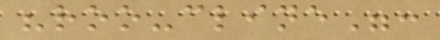"roo-cline":
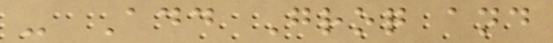- Add Groq and
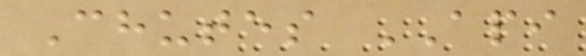Chutes API
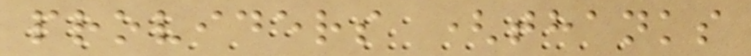providers (thanks
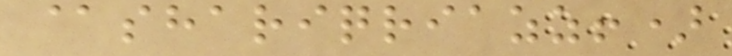@shariqriazz!)
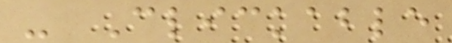- Clickable
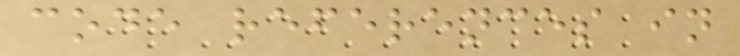code references in
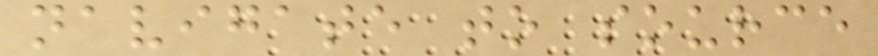navigate to source
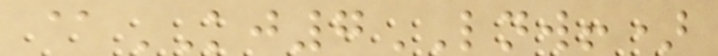@KJ7LNW!)
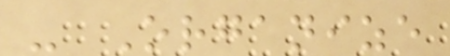- Organize
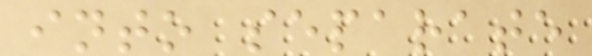into separate
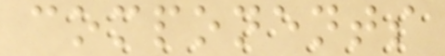components
